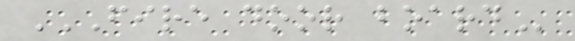FIRE DOOR BOARD
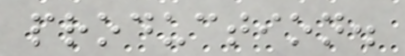production.
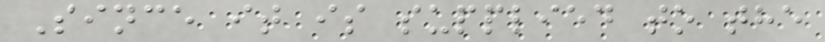Since it is supplied to the
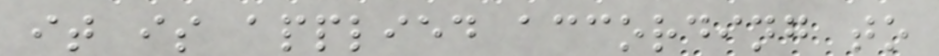it is applied according to
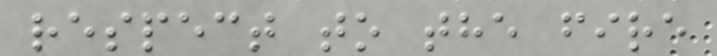respect to the fire
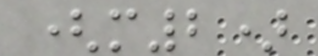(m2)
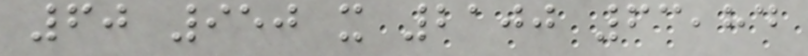60 950 x 2100 63,84
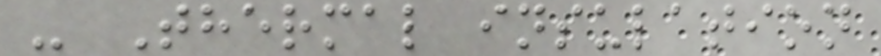- Thermal insulation
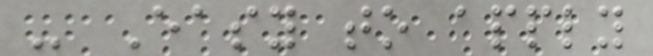- Easy to apply
